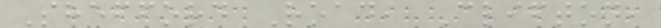Shefford Road, Clifton,
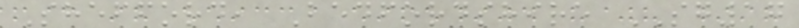Shefford, Bedfordshire SG17
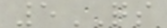5QS
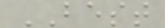BEST
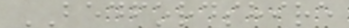BEDFORDSHIRE
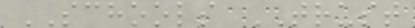SCHOOLS TRUST
